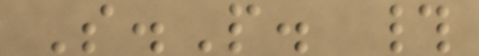S.P. #
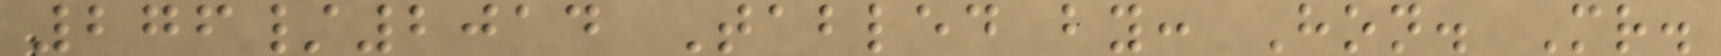276/2014 Tabled by: Hon. Mr.
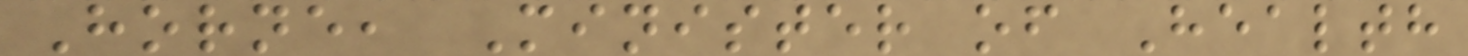Horne, Minister of Health
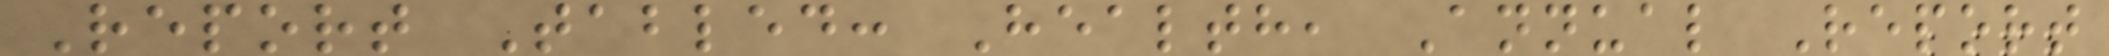Report Tabled: Health, Annual Report
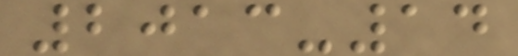2013-14
